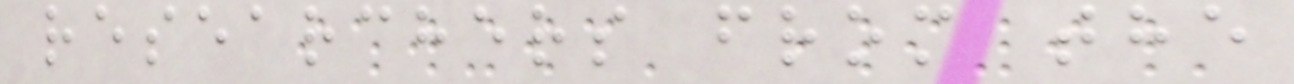researchers from the
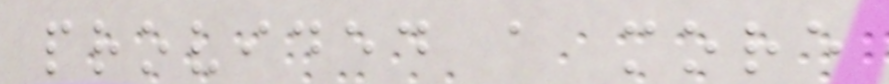provided a more
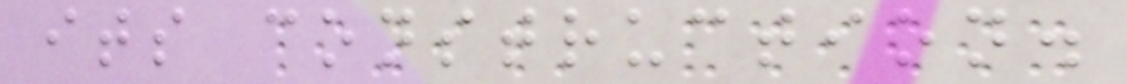its construction.
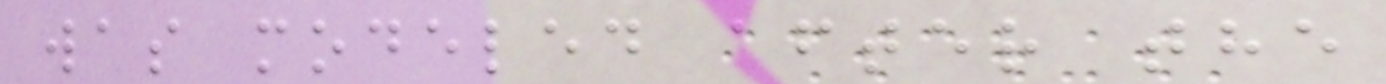was modeled after the
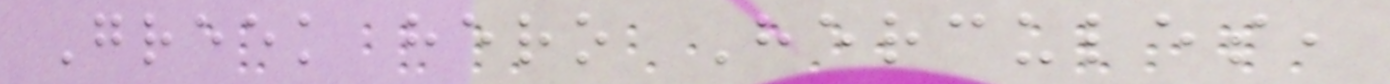Greek hero Hercules,
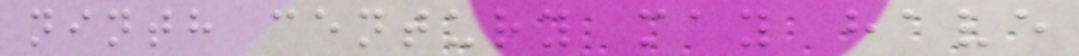ninth century may have
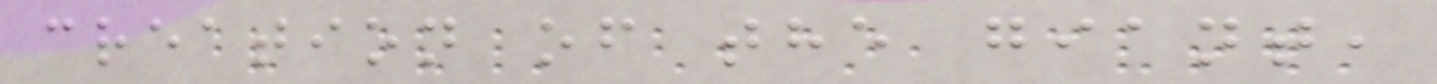creation of the giant,
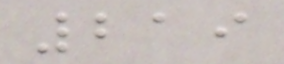219
